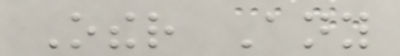Other Any
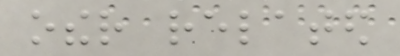other related
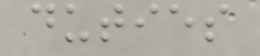duties
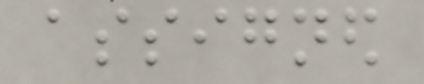assigned
